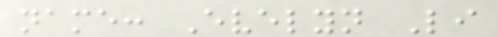name: Evelyn Li
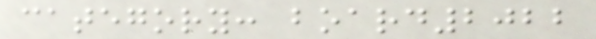category: board2022
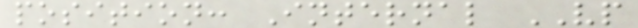position: Internal VP
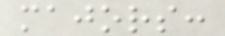majors:
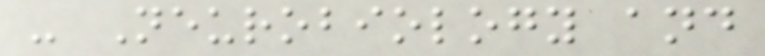- Neurobiology and
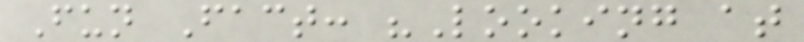Fun Fact: "Looking at
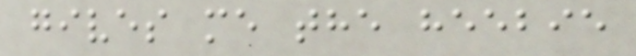gives me the heebie
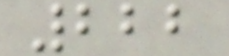222
